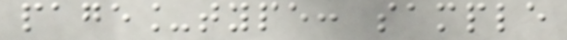page_type: sample
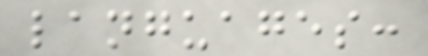languages:
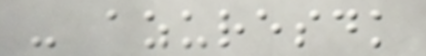- azuresdk
